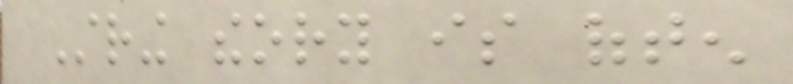String theory is often
